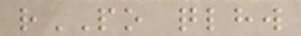rPO qlhw
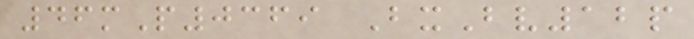46mP0369 BxBv12p
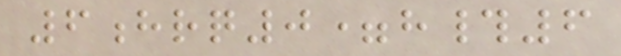6hrq0=h#6
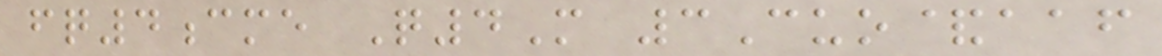fq4cme Q4M 3Cuo&aaf
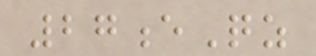27eQz
